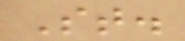St.
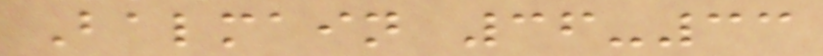Balmain 36-33
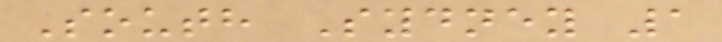South Sydney 1
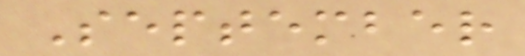September
